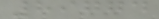89774
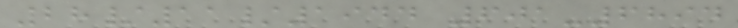28/11/1944 601-6894
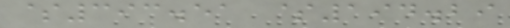$393.51 $194.29
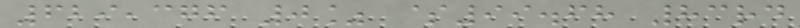629,376 0% $99.68 83rd
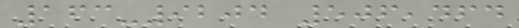163-9204 506,464
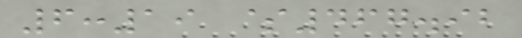6:19 $467.92
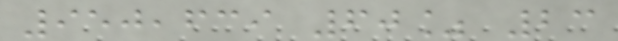950,639 60% 23
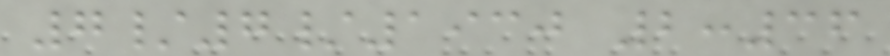7/7/1930 2:36
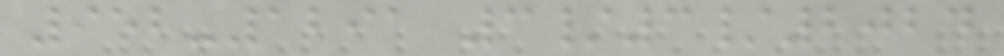952-1291 3/3/2024
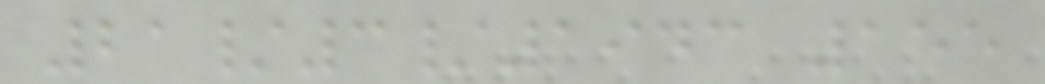21/3/1943 155
